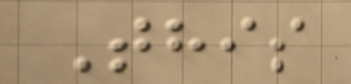This
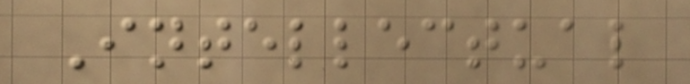Intellectual
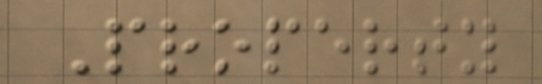Property
